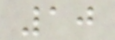10
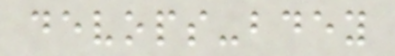devops-bdey
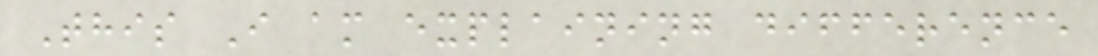This I am explaining difference
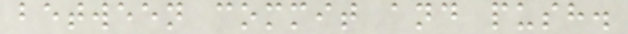between commit and push.
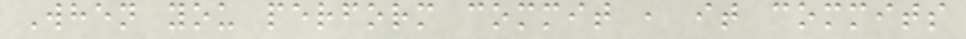When you perform commit , it commits
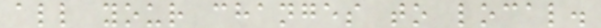all your changes to local.
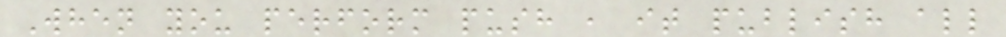When you perform push , it publish all
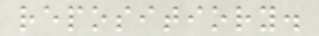repositiory.
